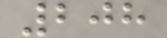208
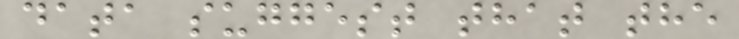data suggest that the
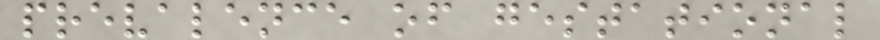prevalence of gestational
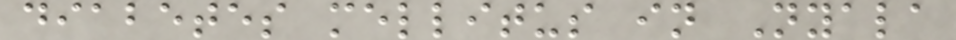diabetes mellitus in Nyala
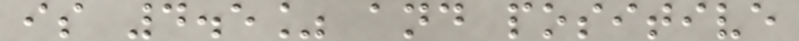is 4.5% and positive
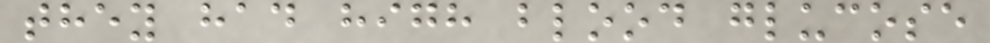they had high blood glucose
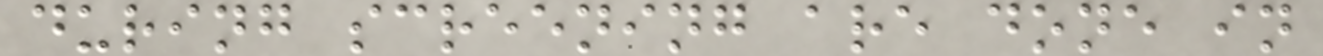during screening are done in
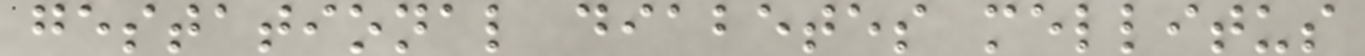gestational diabetes mellitus
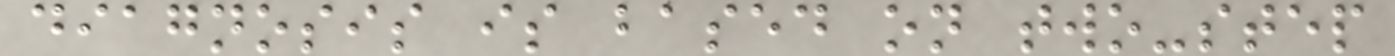diagnosis is based on two-step
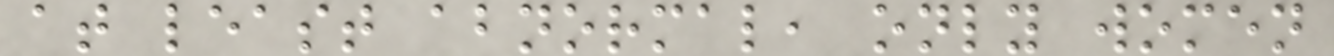at least abnormal, only women
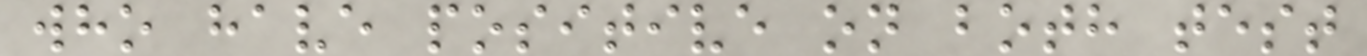who have positive on both test
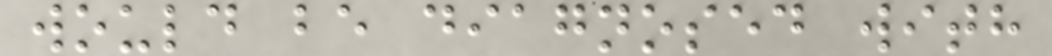would be diagnosed with
